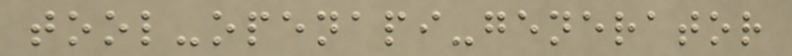tool-openapi-generator
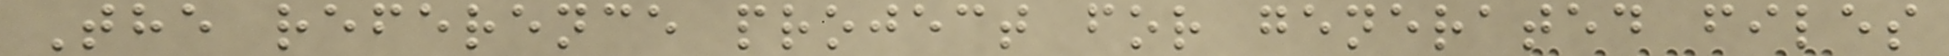The reference project for generated files
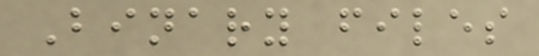Binary files
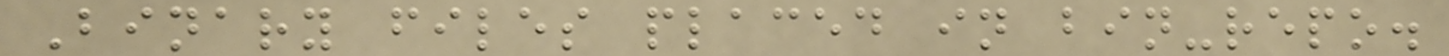Binary files placed in bin-repo.
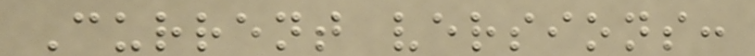Current versions:
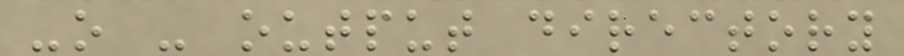-o - output directory
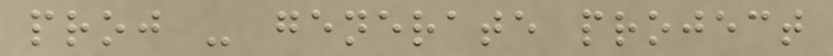proj - generate project
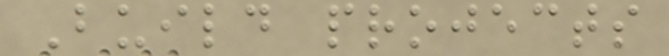Build projects
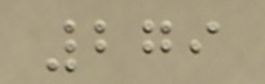279
